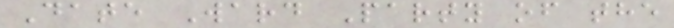Date Ward Party of the
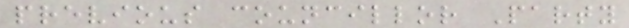previous councillor Party
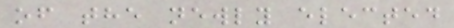of the newly elected
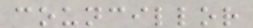councillor
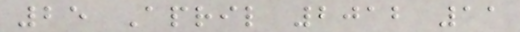25 April 2012 11
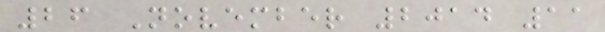26 November 2014 11
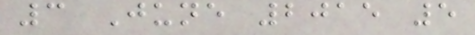3 June 2015 5
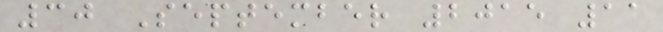30 September 2015 11
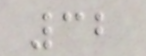32
